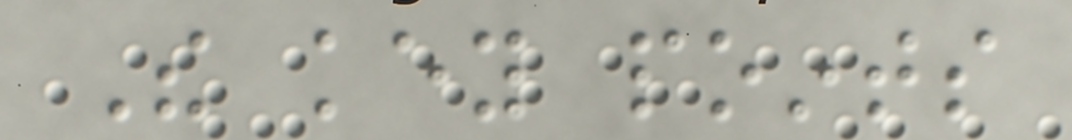The key points
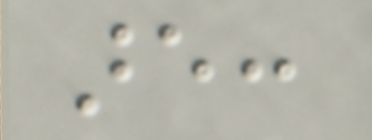are:
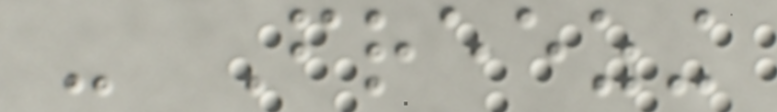- Freezing
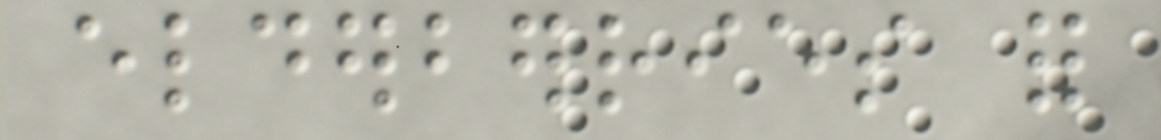elderberries for
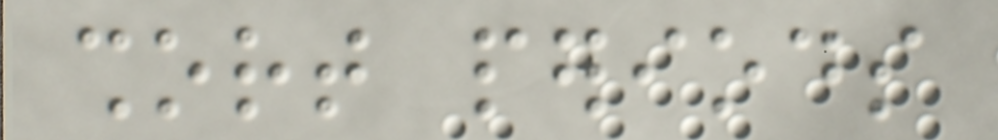short periods
